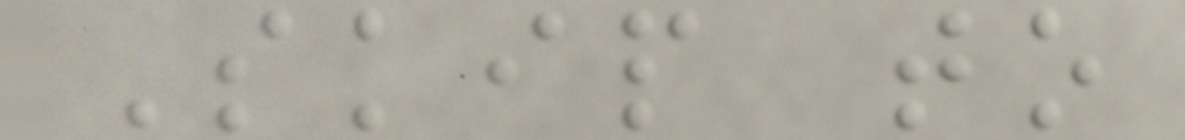Skip to
